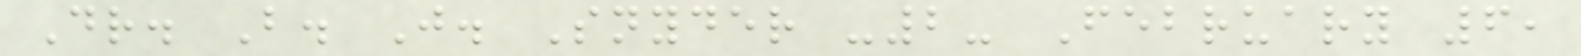Dr. B. J. Snyder -2- February 6,
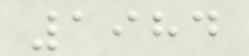1984
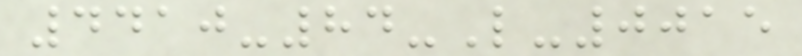4410-84-L-0015
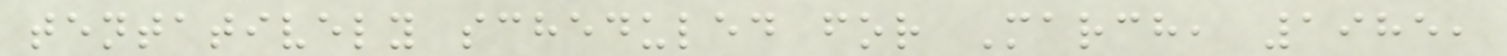tentatively scheduled for March, 1985,
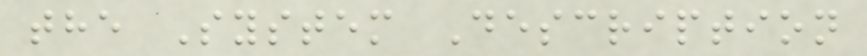the System Description
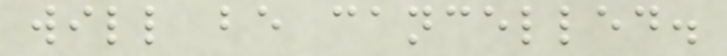will be cancelled.
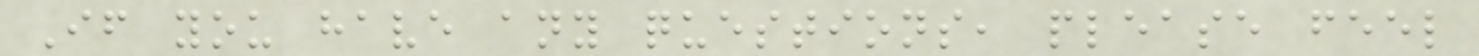If you have any questions, please feel
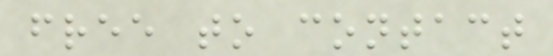free to contact
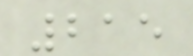215
